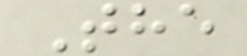The
